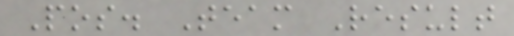Pos. Team Result
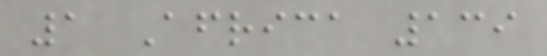1 Africa 139
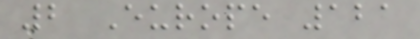2 Europe 121
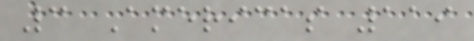3 Americas 119
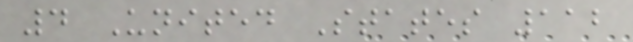4 United States 112
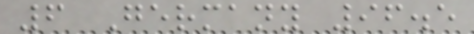6 Germany 96.5
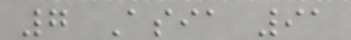7 Asia 91
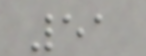51
